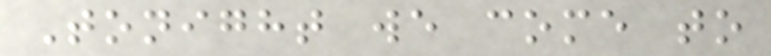Tonight we come to
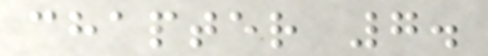chapter 7.
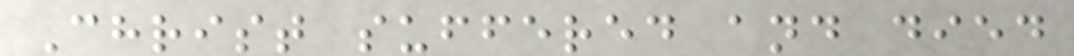Christ suffered and died
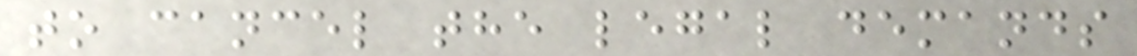to cancel the legal demands
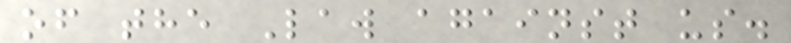of the Law against us.
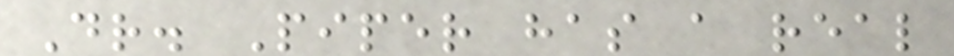Dr. Piper has a real
